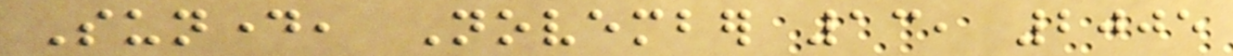Sunday, November 13, 2005
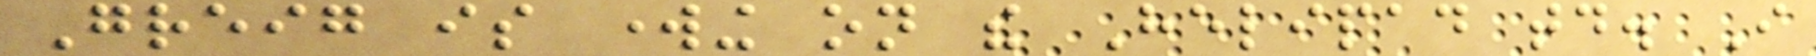Greig is working on the Helipad today. I
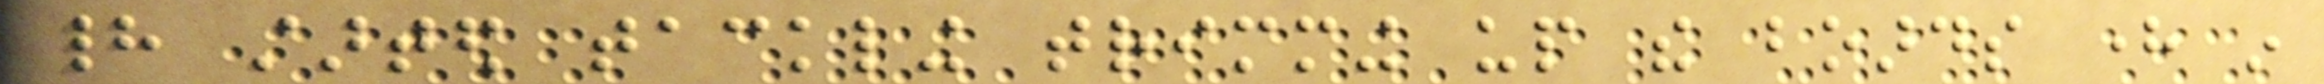had started tackling trimming up the boards here in
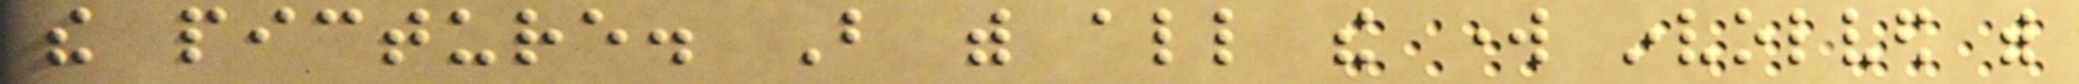the picture. But with all the work involved with
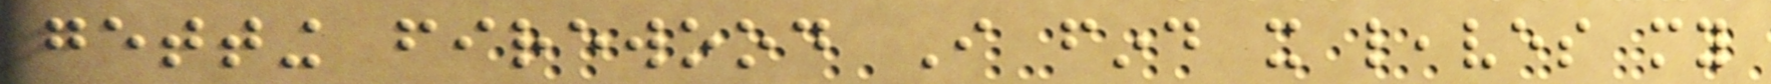getting firewood I find it leaves my
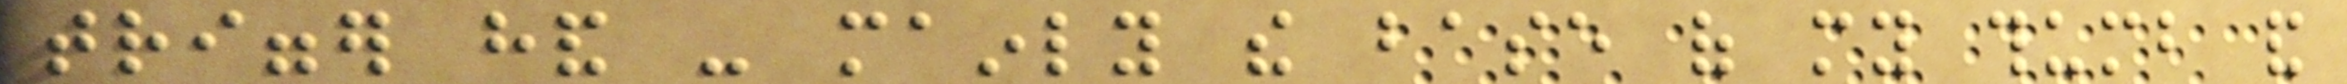trigger hand - mainly the base of my thumb and
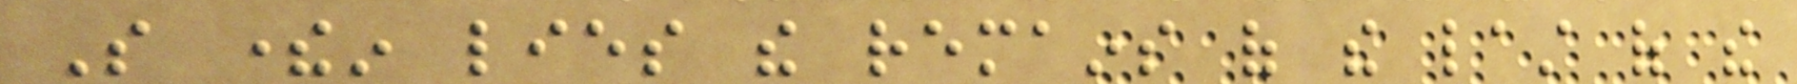So therein lies the remains of the last of the
